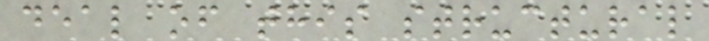deal of this structural
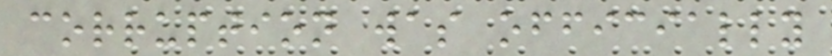corruption was officially
